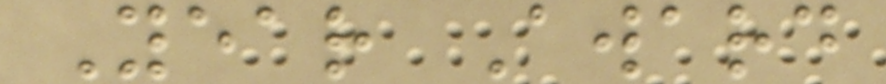Year Award
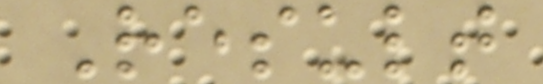Result
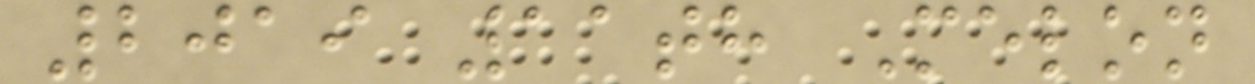2019 11th Melon
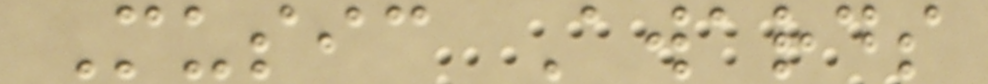Music Awards
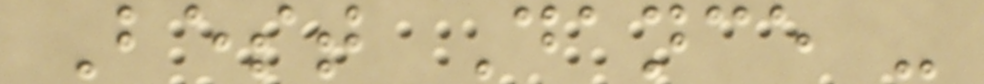Best Dance -
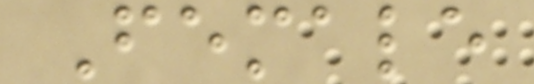Female
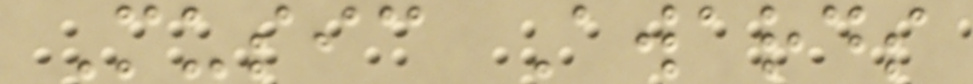Music Awards
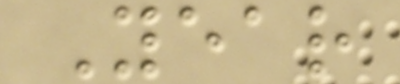Year
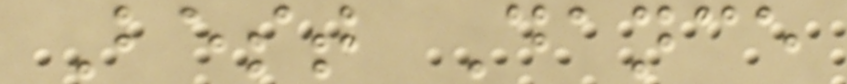Best Dance
